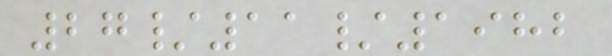27/11/1982
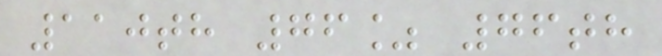110th 76% 76th
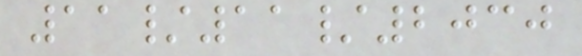11/11/2030
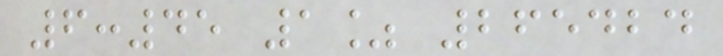6:45 1% 265424
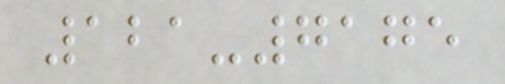121-7175
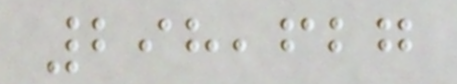298,627
